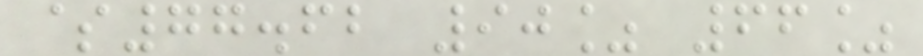$77.62 90% 66%
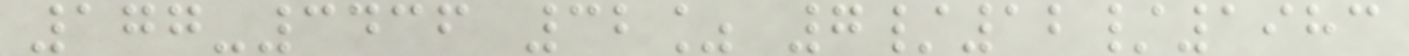177-3436 32% 7/12/1983
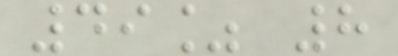49% 8
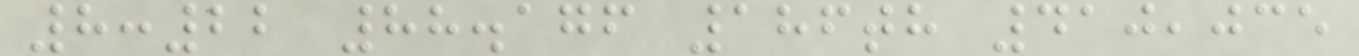8:22 88.176 186th 410,035
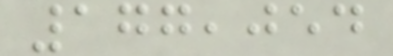177,054
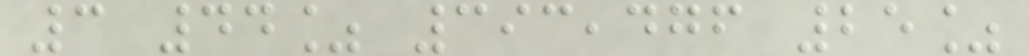3 44% 393,476 25%
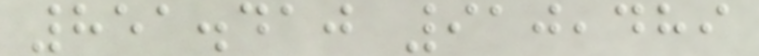851.410 910,489
